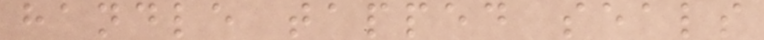handle tapped seals
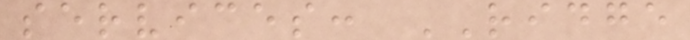services: RIDGE
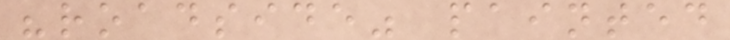"roadside" painted
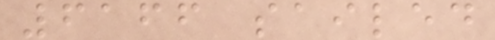6166 sailed
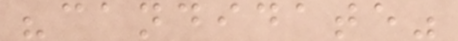"candidate"
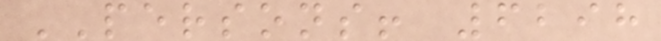PERSONS! 6298
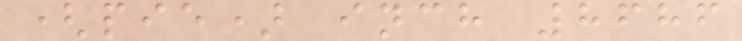(pie) inch 8686
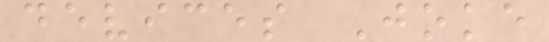devices Joke
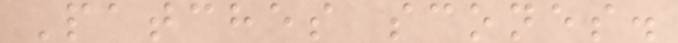Patches scones.
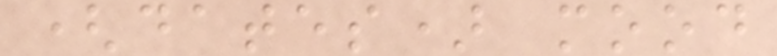(dates) mood
